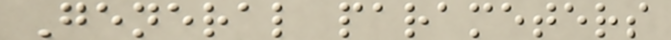General parameters
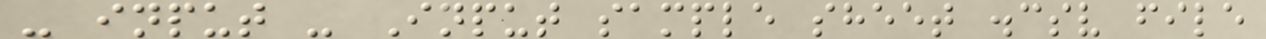- input - Input sample sheet .csv file
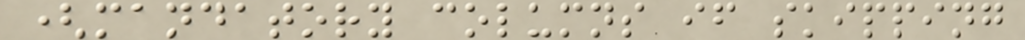(mandatory columns if skipping
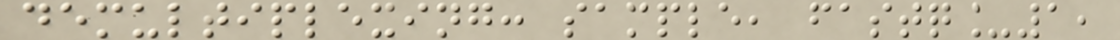demultiplexing: sample, fastq_1,
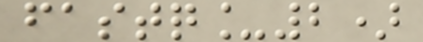fastq_2)
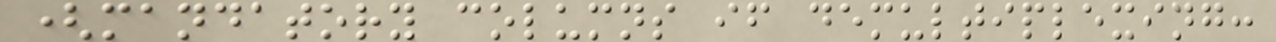(mandatory columns if demultiplexing:
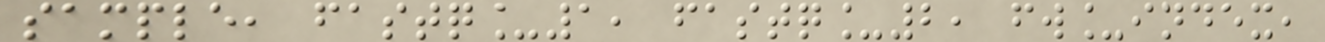sample, fastq_1, fastq_2, fw_index,
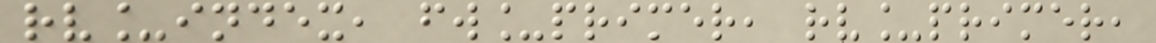rv_index, fw_primer, rv_primer,
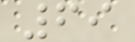69
